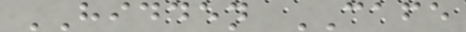HIDDEN CAFE
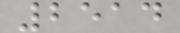2514
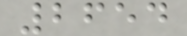2654
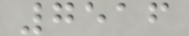7516
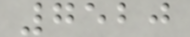7520
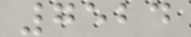7524
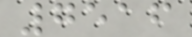7516
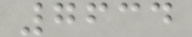7634
